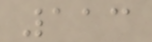113
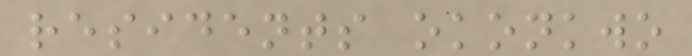residents okonkwo
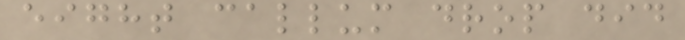eight callum drop did
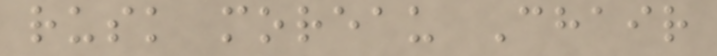rusk moreau Chair
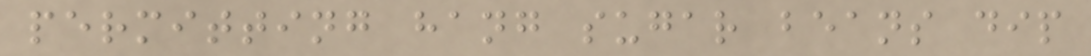permitting hang sugar beans dip
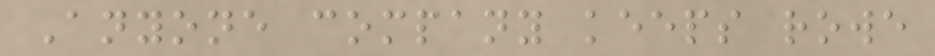Anyone company keeps rowe
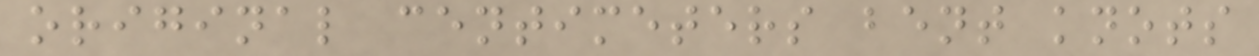original centimeters bent knots
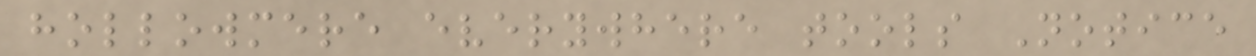hollowmere everywhere tools Notice
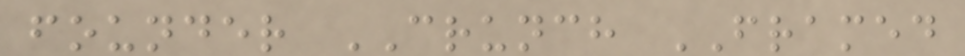founder CRUNCH FRAMED
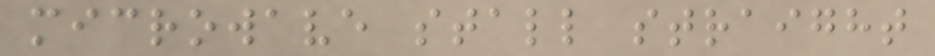microwave stall straight
